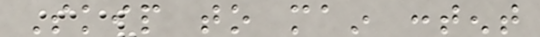Skip to main content
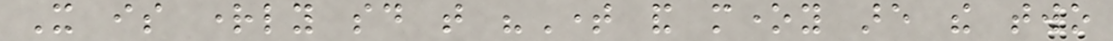It is rightly said that "Time and money are the two
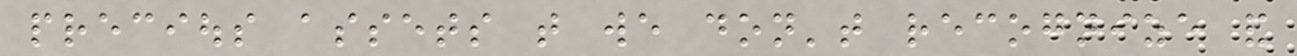precious assets that we don't recognize and
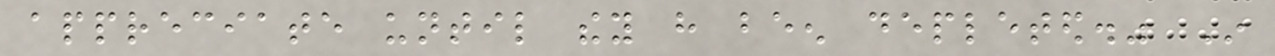appreciate until they have been depleted." In
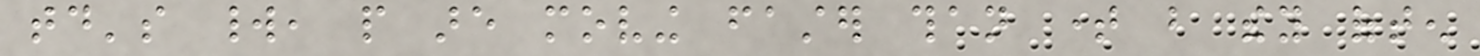today's world, people are moving faster than time but they often
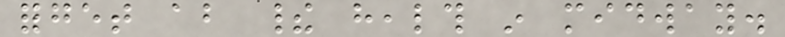forget about their health in midway.
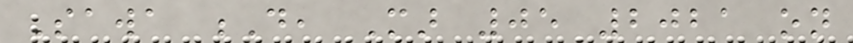Sawa D, Mar 05 2021 on
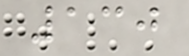130
